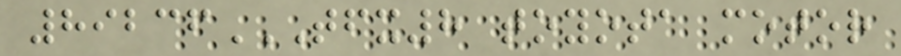89236TFX8 TOYOTA MOTOR
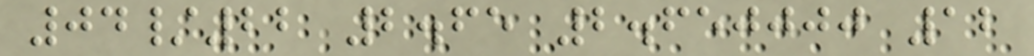04/22 2.65 2.650000 12
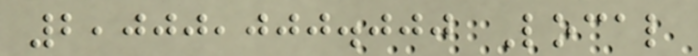2,000,000.000 Local
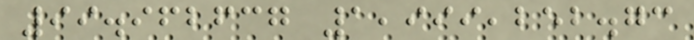99.962637 1,999,252.73
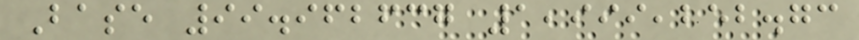Base 99.962637 1,999,252.73
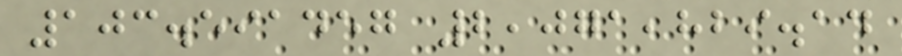103.591457 2,071,829.14
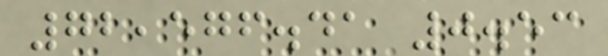72,576.41 0.53
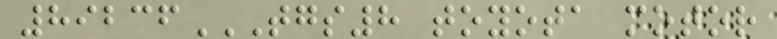89236TGS8 TOYOTA MOTOR
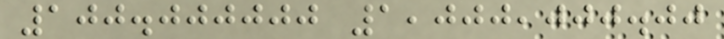100.000000 1,000,000.00
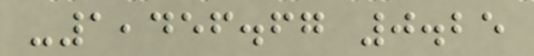-1,456.67 0.25
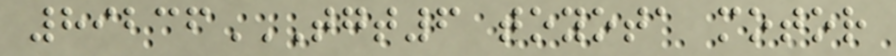89236TGT6 TOYOTA MOTOR
